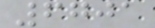6701
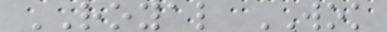ROYAL WOK
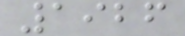1926
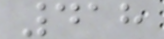418
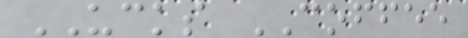UCKS COFFEE
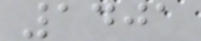1401
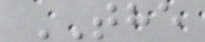THE
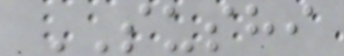SUSHI
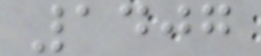1407
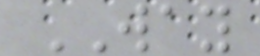WAY
